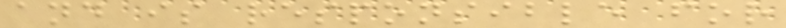and is responsible for
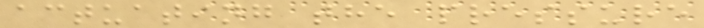actuating the pressure
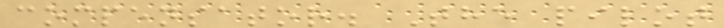compensator. The pilot
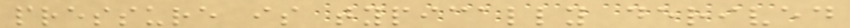pressure is typically derived
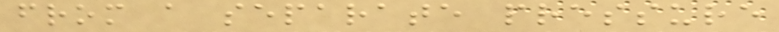from a separate pressure
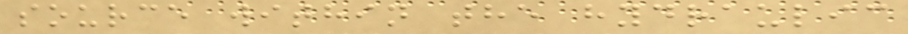source within the hydraulic
